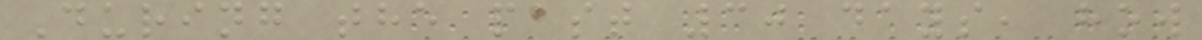During the past 30 days, how
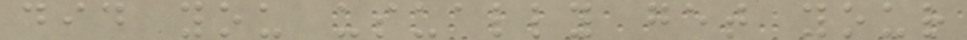did you usually get your
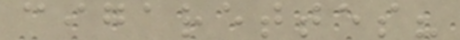cigarettes?
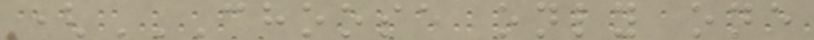(CHOOSE ONLY ONE
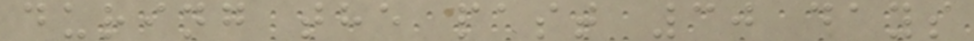during the past 30 days
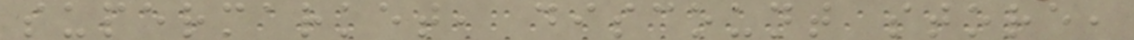supermarket, discount store,
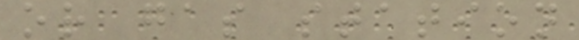or gas station
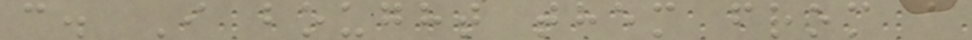c. I bought them from a
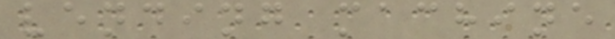vending machine
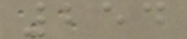254
